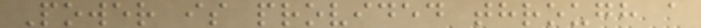Power is provided through a
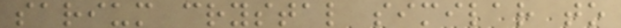sarium crystal similar to
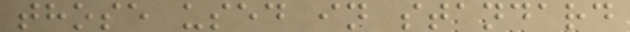those used in standard
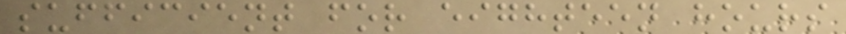sufficient for eighteen hours
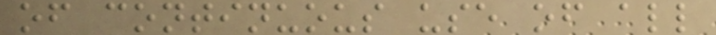of continuous use of all
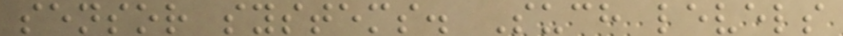sensor systems. Such levels
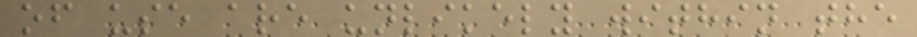of use are unlikely within the
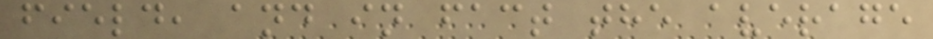field, and in fact the average
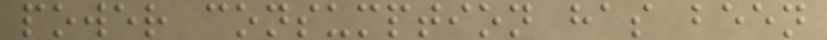power consumption has been
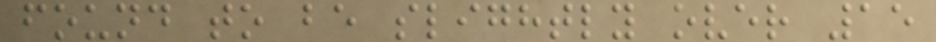found to be slightly over 15
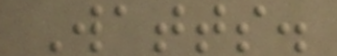Watts.
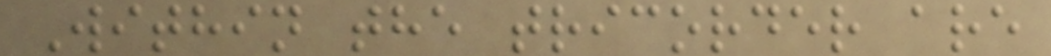Within the tricorder are
